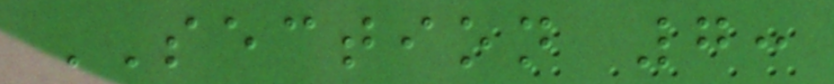SECTION 7:
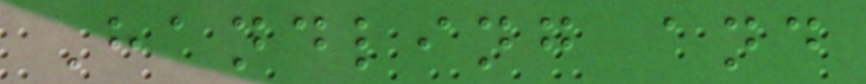Handling and
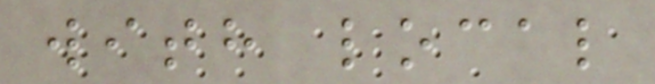with local
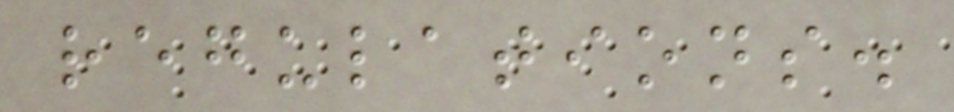regulations.
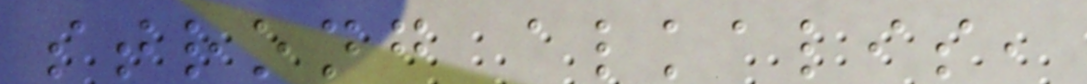strong alkalis,
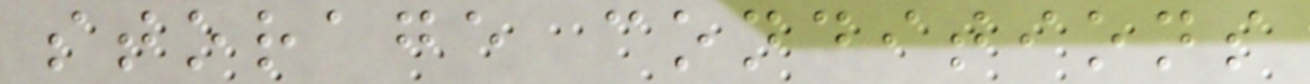storage conditions
